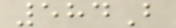584B
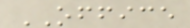OFFICE
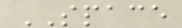SPACE
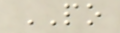PO
